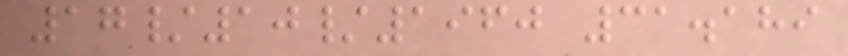17/10/1960 31.189
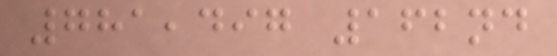781,497 162nd
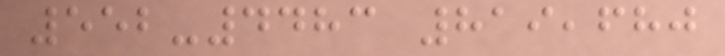552-4483 819,680
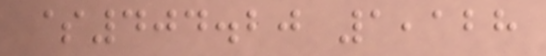$404.20 1,128
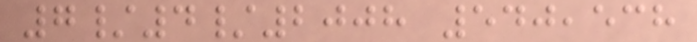7/4/2008 540,538
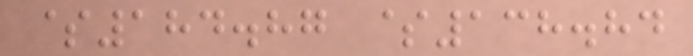$184.87 $138.84
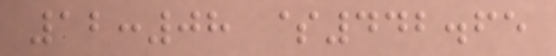12:08 $442.65
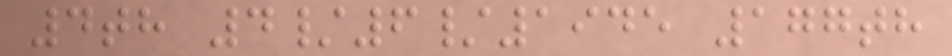4th 4/6/1945 177th
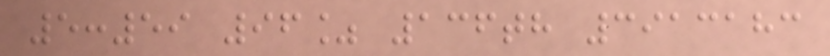5:59 96% 136th 3913183
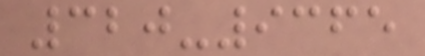320-9365
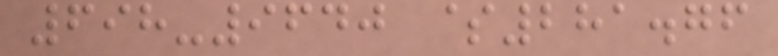698-9640 $281.76
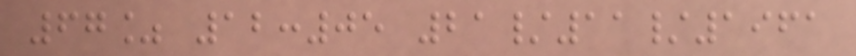67% 12:05 21/11/1961
